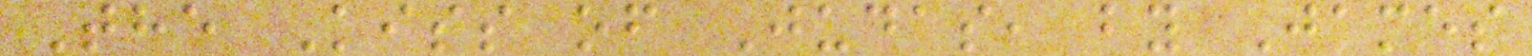The Kiss of Judas, by James
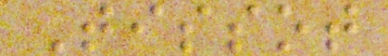Tissot
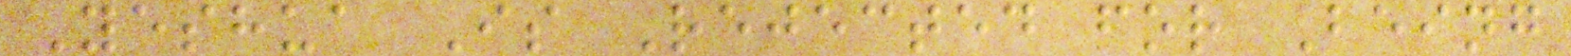Yeshua Is Rejected for Being
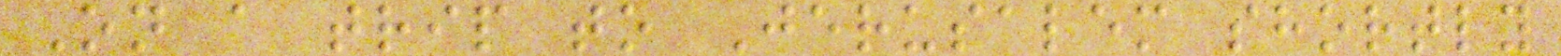On a trip to Jerusalem shortly
